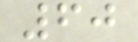60
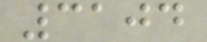3104
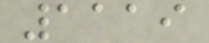1119
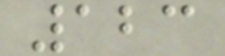123
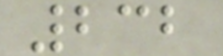232
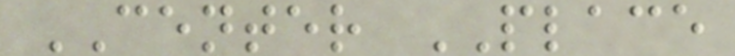CENTER PLACE
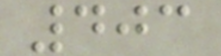403
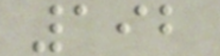192
